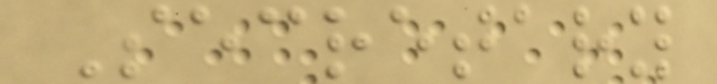Secretary
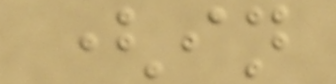(in
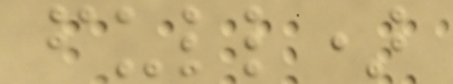full)
